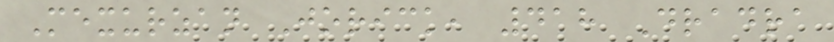Mexurzan Jorick, 418 Dradra
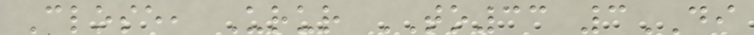Close, Urur TO33 3DI
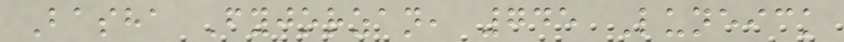Basha Fyjorzan, 745 Luneick
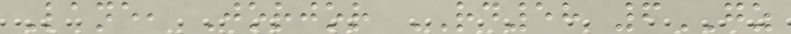Lane, Jorjor RD58 6GZ
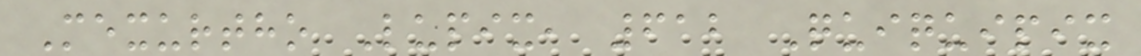Mexurtho Lupix, 612 Quiquipix
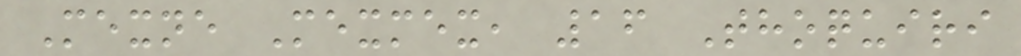Mexne Mexmex, 16 Thoquiri
